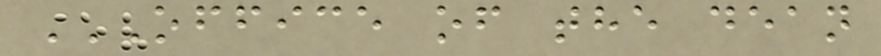OFFICE OF THE DEAN
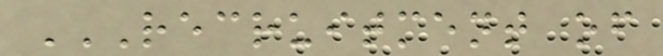RECRUITMENT OF
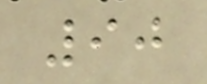90
